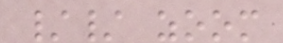// zoom
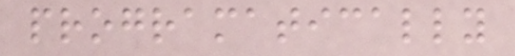programatically
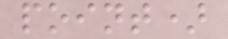point)
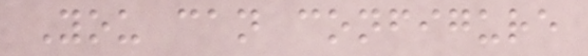You can configure
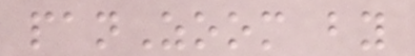panZoom by
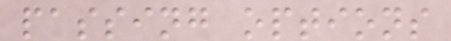passing options
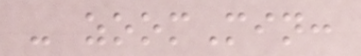- zoomMin:
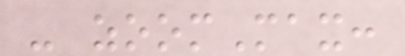- zoomMax:
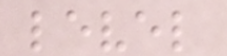level
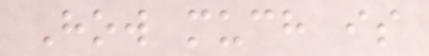How much is
